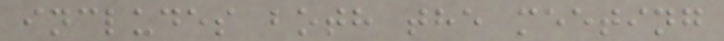includes both the meeting
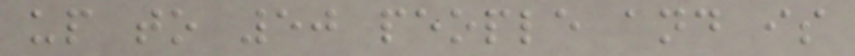up to 50 people and is
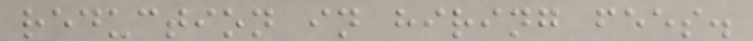reduction in hiring fees.
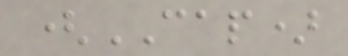(CAP)
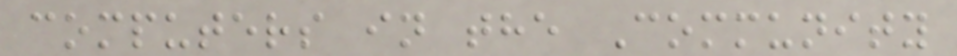computers in the Community
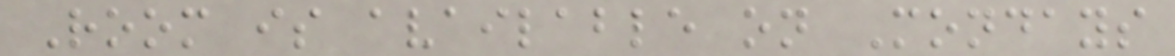Room is available on Mondays
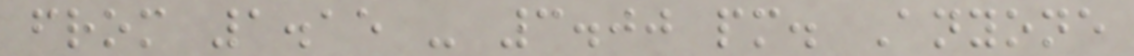from 1.15 - 3.00 pm. Anyone
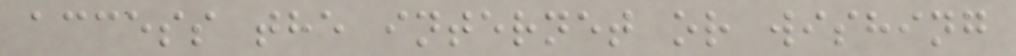access the internet or wishing
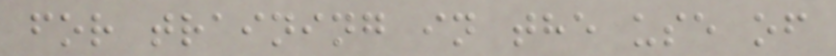for training in the use of
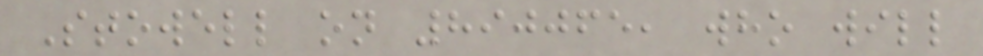Stowell on 890065, who will
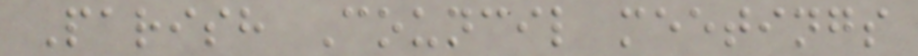Parish Council meetings
